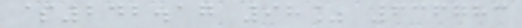$242.17 98% 636783
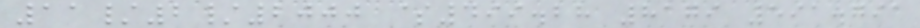11/2/2000 $499.28 8179 591.791
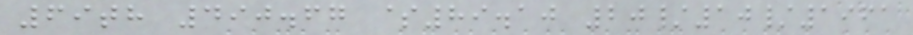69th 490.67 $89.10 20/10/1961
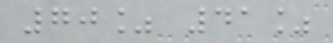70% 41%
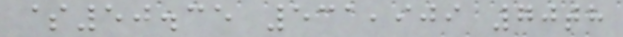$50.35 531,909 70th
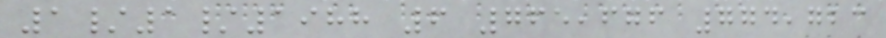1/1/1988 6 765,676 774,723
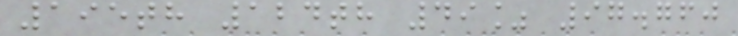195th 124th 49% 97.760
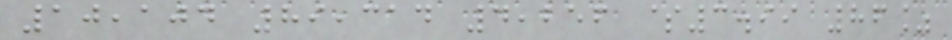10,104 89,314 4,256 $3.99 86%
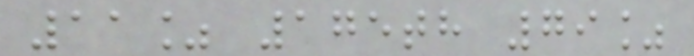11% 175th 79%
